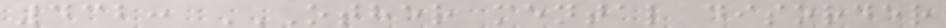432: OTHER MENTAL DISORDER
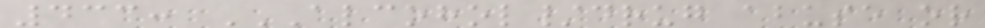433: ALCOHOL/DRUG ABUSE OR
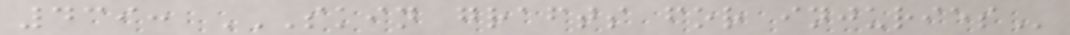439: SKIN GRAFTS FOR INJURIES
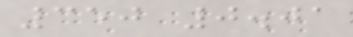350 0.01
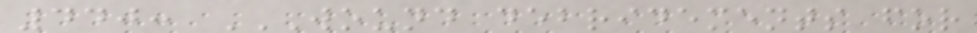440: WOUND DEBRIDEMENTS FOR
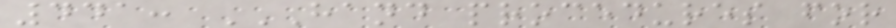441: HAND PROCEDURES FOR
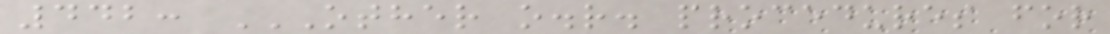442: OTHER O.R. PROCEDURES FOR
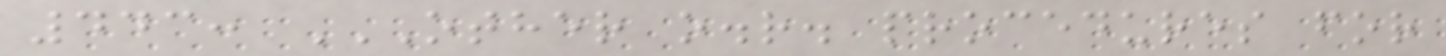443: OTHER O.R. PROCEDURES FOR
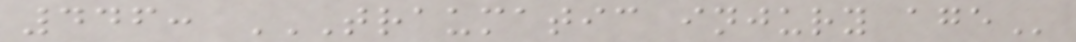446: TRAUMATIC INJURY AGE
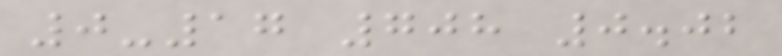0-17 708 0.02
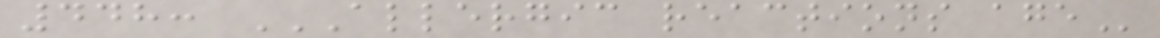448: ALLERGIC REACTIONS AGE
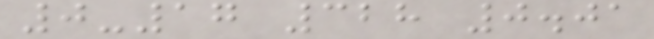0-17 328 0.01
